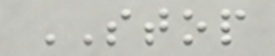STOP
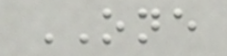ONE
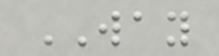WAY
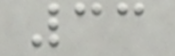33
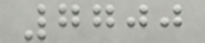7700
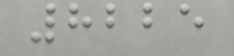8225
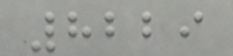8229
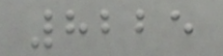8225
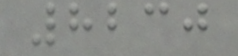8230
